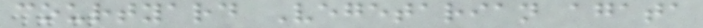courtyard Vegetarian agata
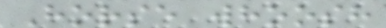Horse whoosh
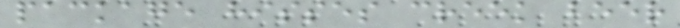package hisses creek beer
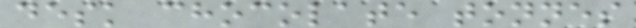desk chocolate tonnes
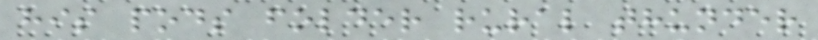his pods folder rural thunder
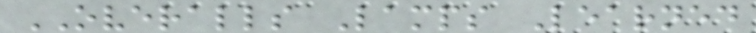OVERALLS Lamps Learned
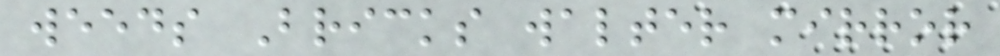weeds Bricks walter mirror
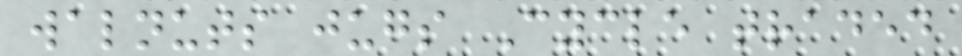walnuts jugs Cycle traded
